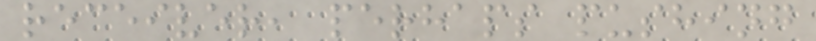receiver, perhaps pushing
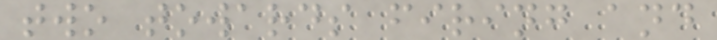two towards firing and
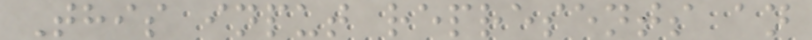This input represents an
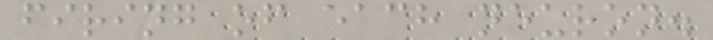firing of each neuron.
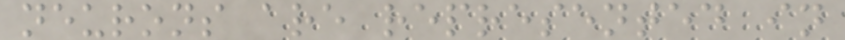neurons are represented in
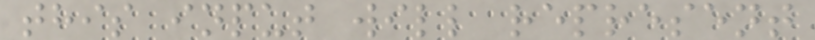this input will represent
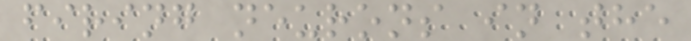firing neurons in the
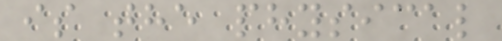is the physical
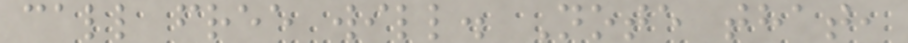call free will. Note that,
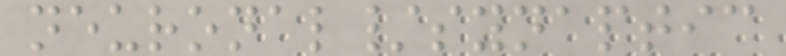neuronal/synaptic
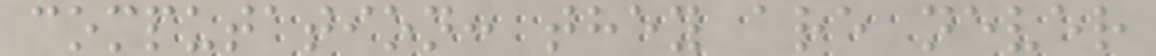computation: they are never
